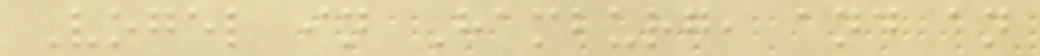Vogel in Hamburg, and an
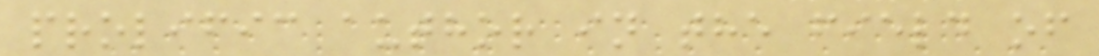prolific author in the field of
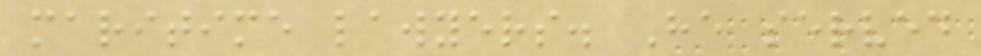maritime lawyers. He served
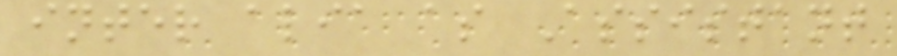inter alia as Assistant
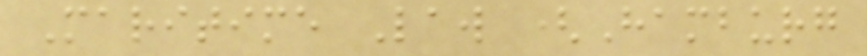Maritime Law (Hamburg
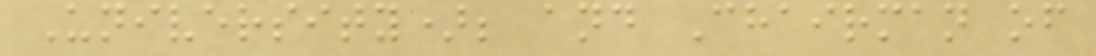University); and Chairman of
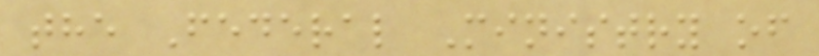the Federal Ministry of
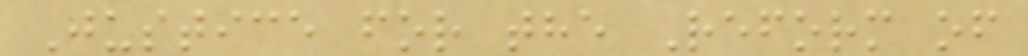Justice for the Reform of
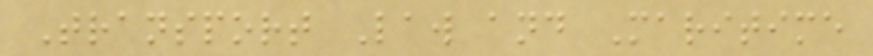Transport Law and Maritime
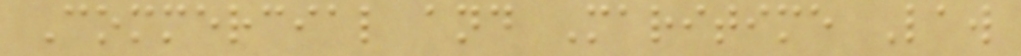Commercial and Maritime Law
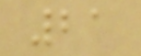21
